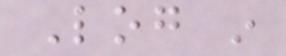Log in
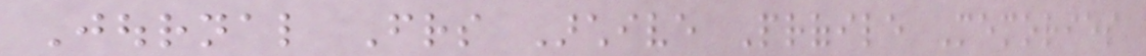Journal Friends Archive Profile Memories
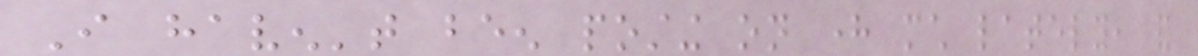I haven't been posting on here much lately, and
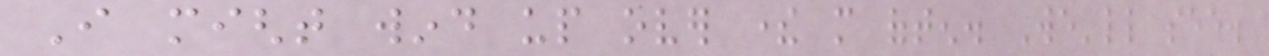I might wind up over there more often. We'll see.
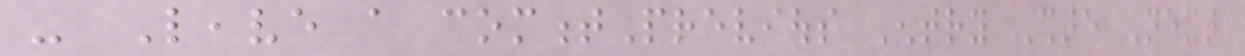- Leave a commentPrevious Entry Share Next
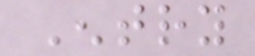Entry
